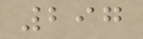297
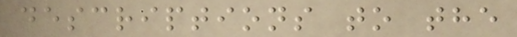descriptions to the
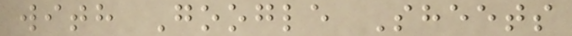with Google Sheets
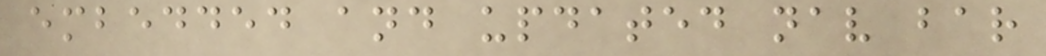embedded and updated nav bar
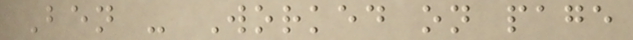Ben - Worked on page
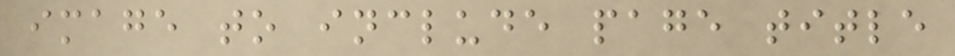image to include page title
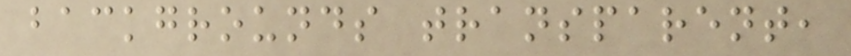backgrounds transparent,
